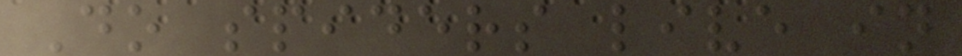Do spiders live in
